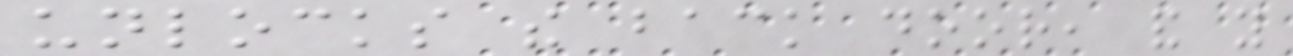unlocks the back door, and you
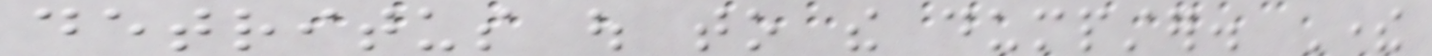detritus out to the dumpster. There
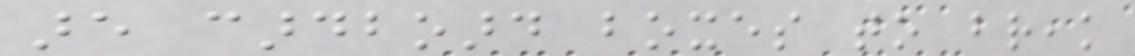are cardboard boxes to break
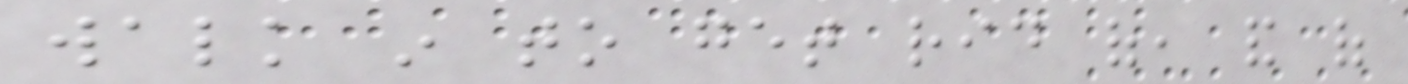walk in to get rid of, and of
